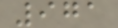971
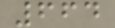664
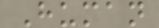Human
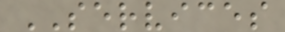SERVICES
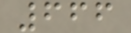666
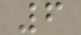6
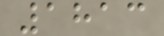1813
